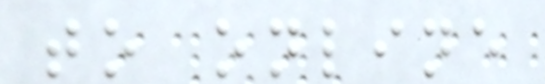to online
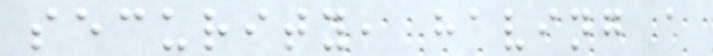security, having a
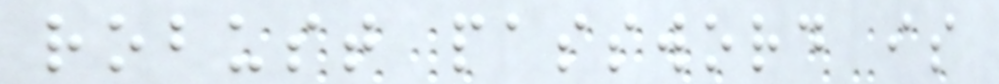robust password is
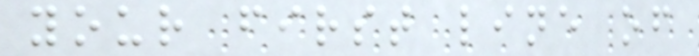your first line of
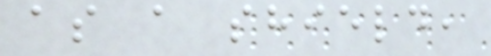as a shield,
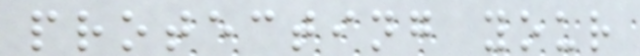protecting your
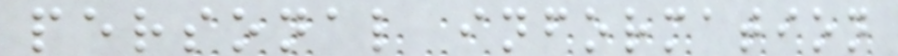personal information
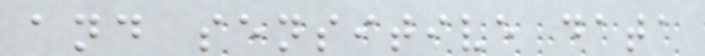and sensitive data
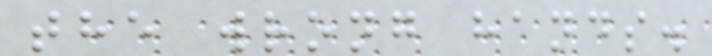the wrong hands.
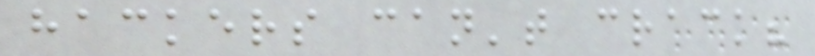hackers can't crack?
